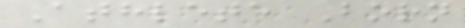Athlete Born
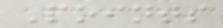Points
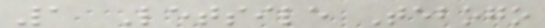1 Letsile Tebogo
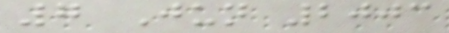7 Jun 2003
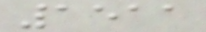1511
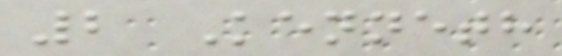2 Kenneth
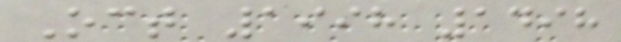Oct 1998 1498
